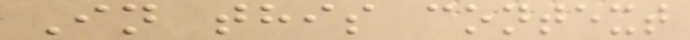In this context
